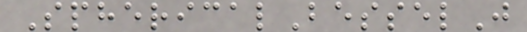SphericalBesselJ
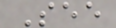See
